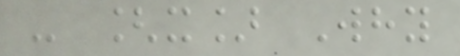- [x] Why
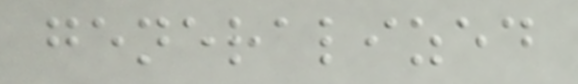generalized
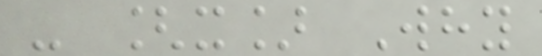- [x] Why
